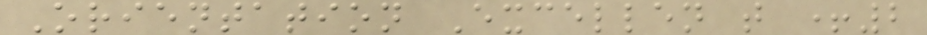Orientation Excellen t +2
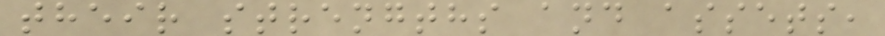their strengths and assets,
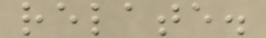relate.
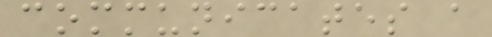communicates a
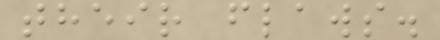their flaws.
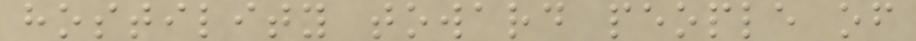hostility toward people of
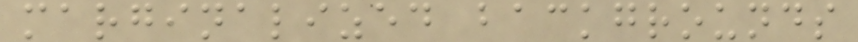marginalized backgrounds
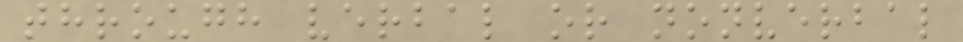through verbal or nonverbal
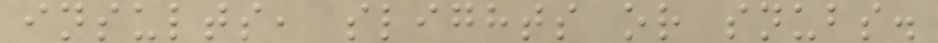insults, slights or snubs.
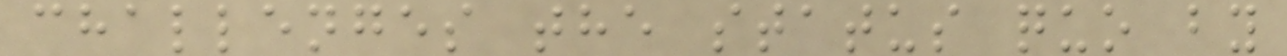challenges the status quo by
